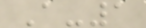A-1
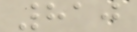810
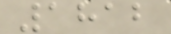1812
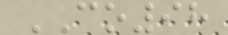CO98
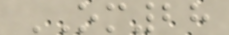OM28
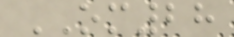OM28
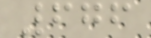676
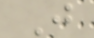J
